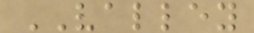VALLEY
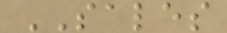SALES
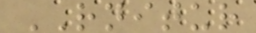RNITUR
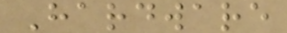Hardware
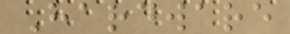Hardware
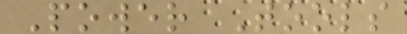Power Tools
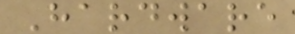Hardware
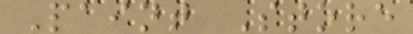Paint Store
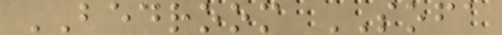BEDROOM SOFA
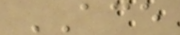ACE
